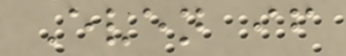Even if
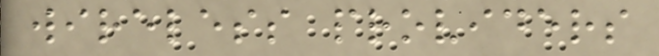wireless providers
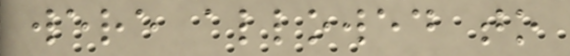were allowed to
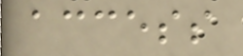access
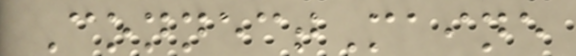ConnectMaine
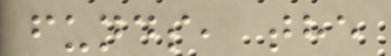funds, the
